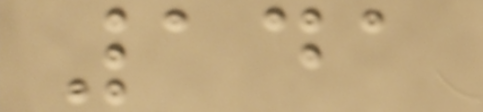141
